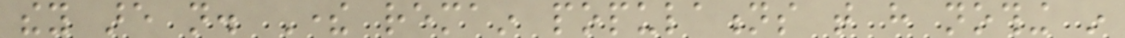they are not. There remain populations that have nothing in
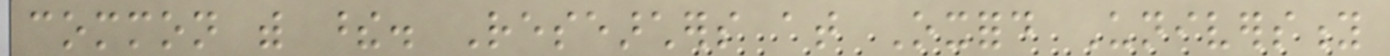common with these. Researchers at Oxford University
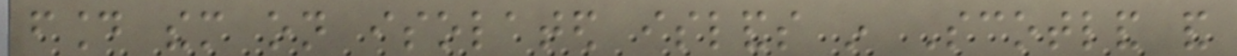found them on isolated islands in Scotland and
